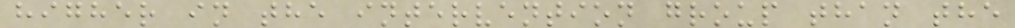higher in the intervention group than the
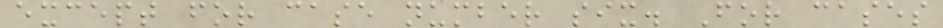except for case number six. For cases
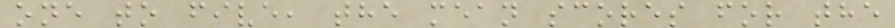one to five, the mean scores for the
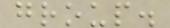group.
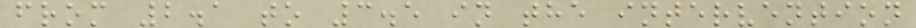from 2.1 to 3.5 in the intervention
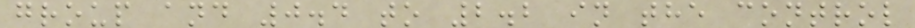group and 0.4 to 2.2 in the control
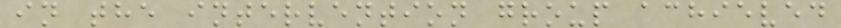in the intervention group achieved
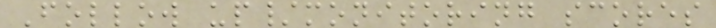Follow up/monitoring scores
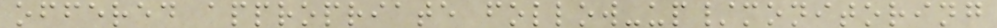offered appropriate follow-up/monitoring
